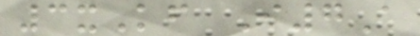3xKf I7A
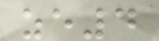ze4
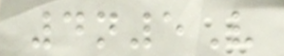4n5V
